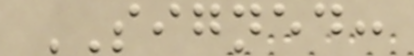SIGNED:
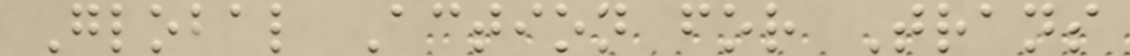Global Action for Trans
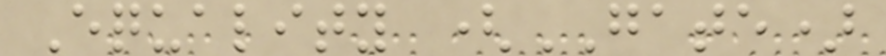Equality (GATE)
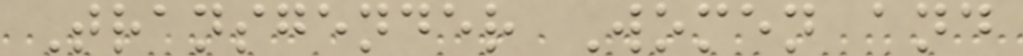Transgender Women and
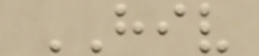HIV
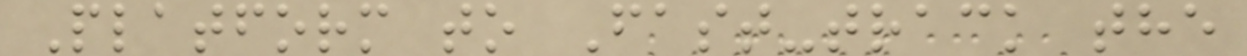Platform to Fast-track the
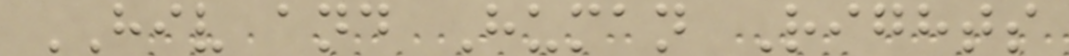HIV and Human Rights
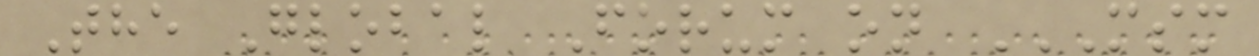The Global Forum on MSM
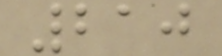210
